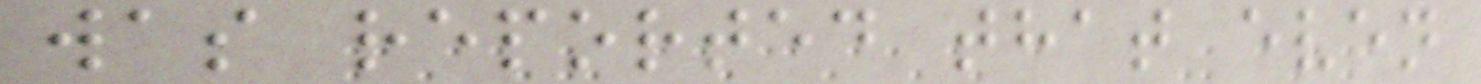was reported that even
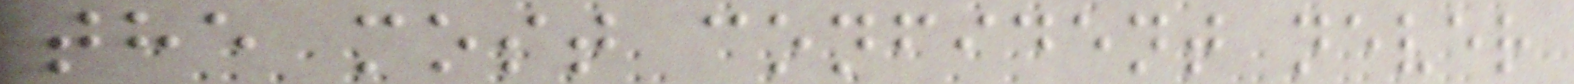the most confident never
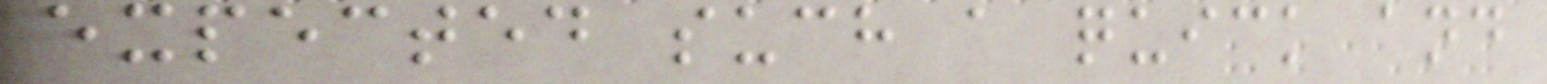expected such a quick and
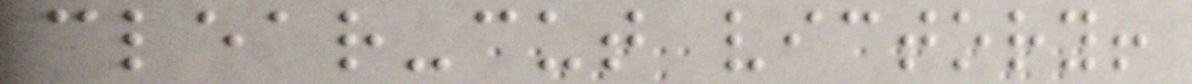clear-cut victory!
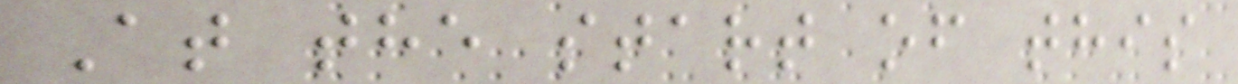At the start of this
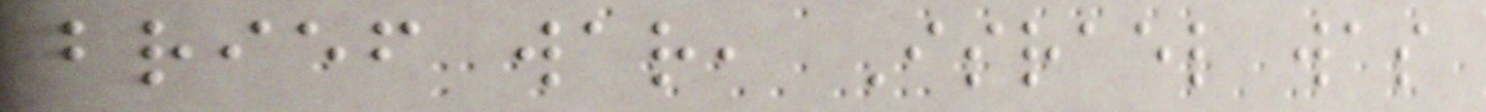brief war, Israel was
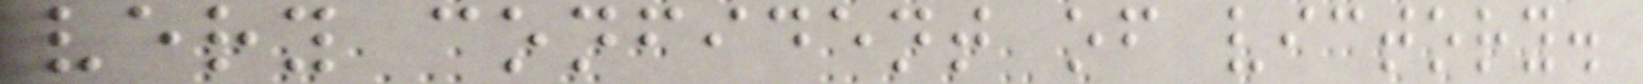very confident of victory.
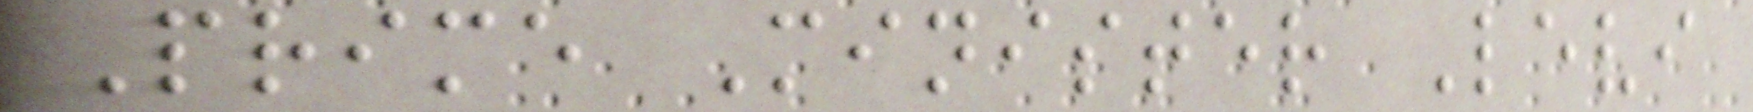Prime Minister Levi
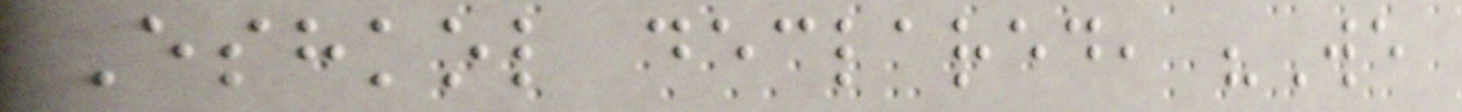Eshkol declared, "We
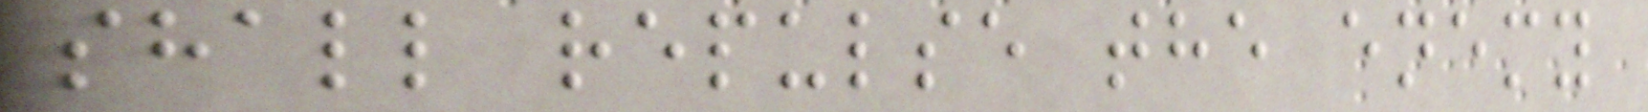shall repulse the enemy
